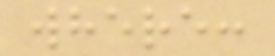where:
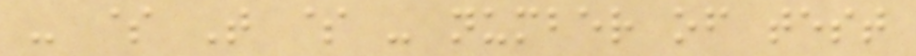- $ T $ - number of test
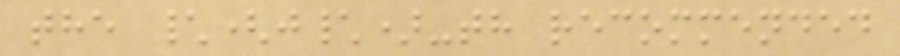the \(j\)-th recommended
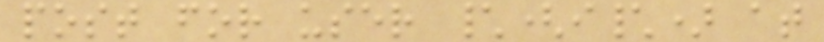post for user \(i\) at
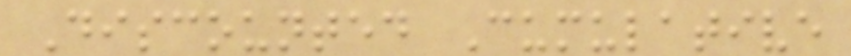Discounted Cumulative
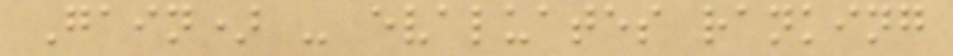Gain) - evaluates ranking
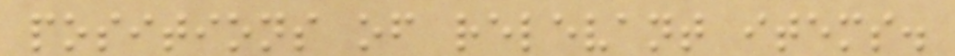positions of relevant items.
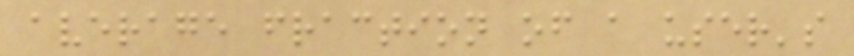average fraction of a user's
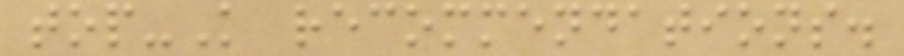top-K recommendations.
